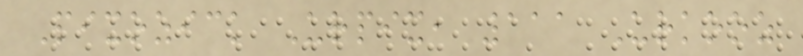Pixozick Urpix, 111 Urkooz
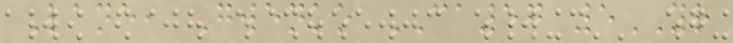Lane, Gwenko CA57 5YR
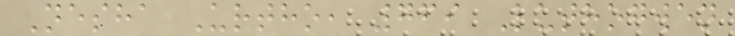Nesha Urtho, 769 Luthogwen
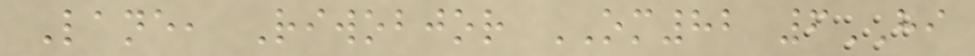Lane, Riwobjor OM82 6HI
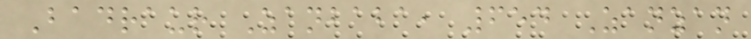Badraur Zanbaba, 654 Zanzan
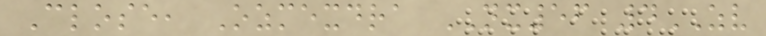Close, Ozmexdra NX56 4ZV
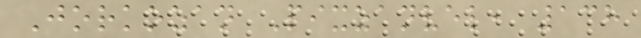Jorkozan Pixzanvel, 138
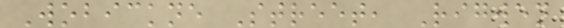Wobickne Street, Rigwen
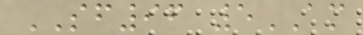SF96 5AM
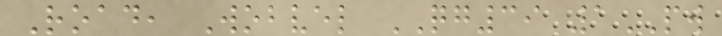Road, Wobvel QG39 1PW
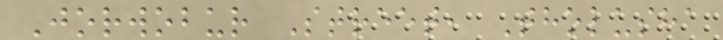Jorwobur Street, Tholusha
